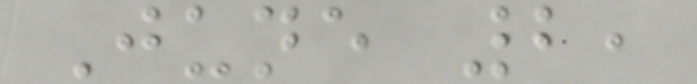June 2,
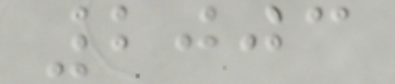2003
